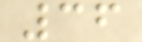36
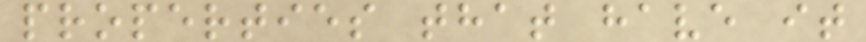properties that have it
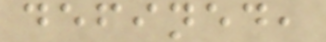defined,
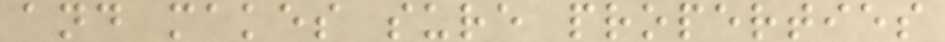and makes sure properties
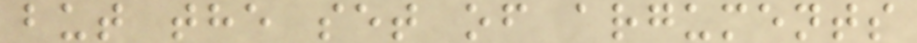but the set of arguments
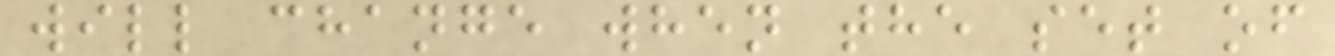will change when the set of
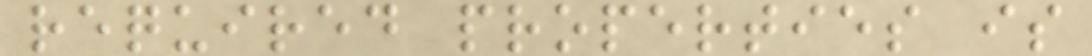required properties is
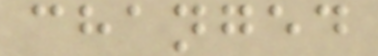changed
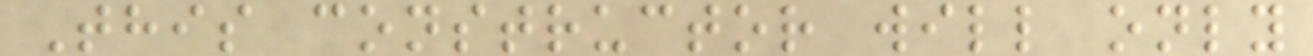This constructor will only
